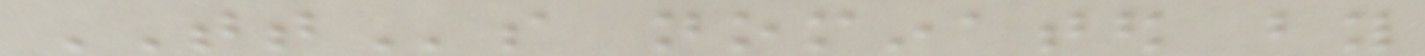TTs nominated by
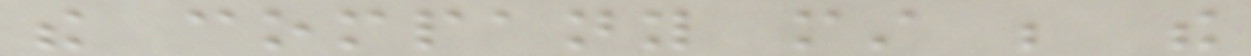the company must be the
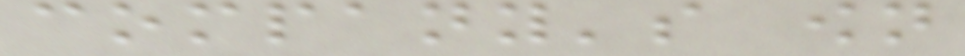company's own
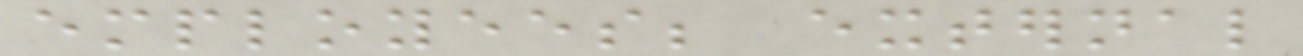employees; external
